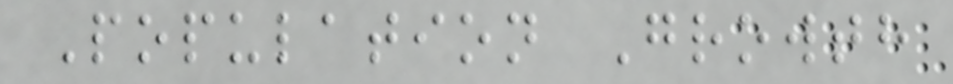Population Growth
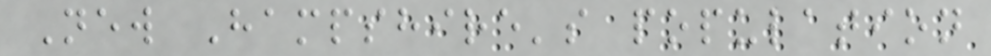New Hampshire's population
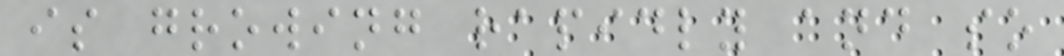is growing rapidly and so
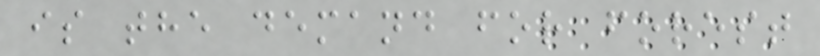is the demand for forest
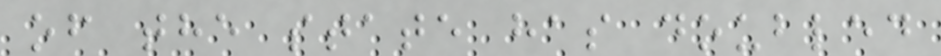of the state has doubled
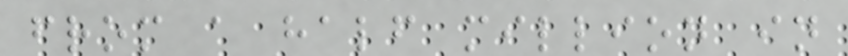from a half million in
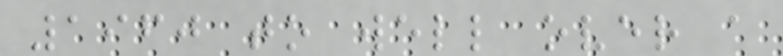1960 to well over a
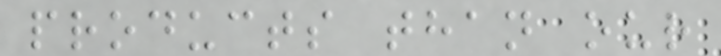products than our
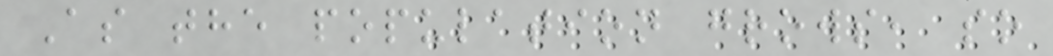As the population grows, so
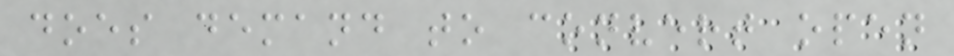does demand to convert open
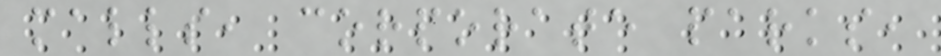malls, corporate parks,
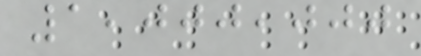1,000,000
